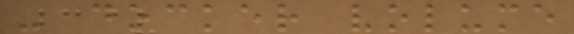- docker volume
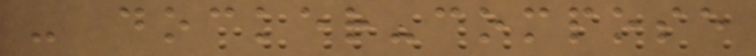- docker-compose
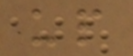up
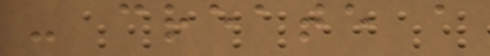- create a
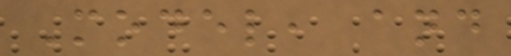Model, and
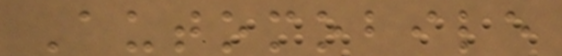Automobile
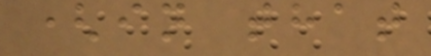(in that
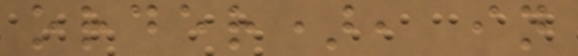order), in
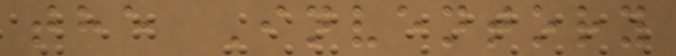the Inventory
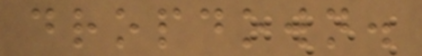dropdown.
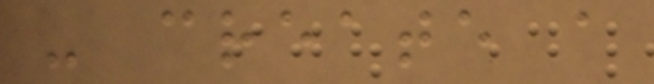- create a
